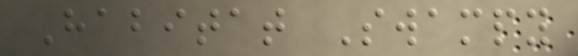Habitat Swampy
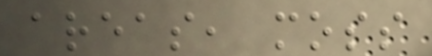areas, moss
